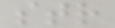str
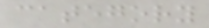category
